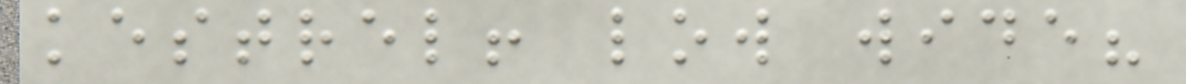kestrel! low wide?
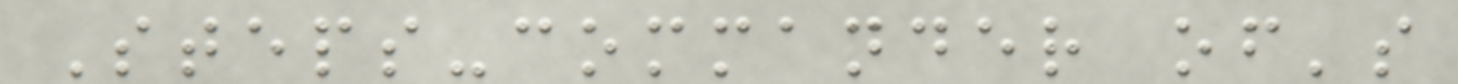Steps-commander of's
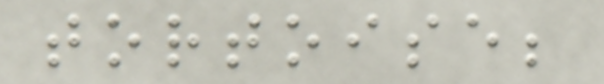tortoise;
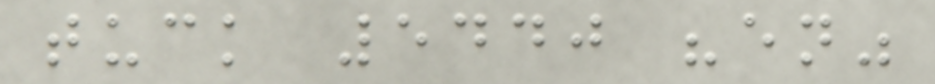tuck 5440 "en"
